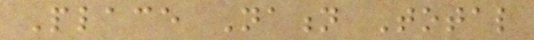Place Nation Total
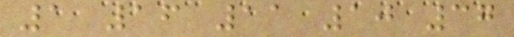1 16 11 10 37
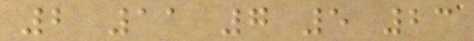2 11 7 5 23
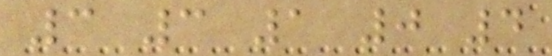3 3 1 0 4
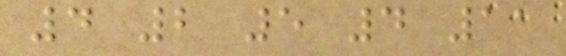4 2 5 4 11
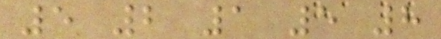5 2 1 5 8
